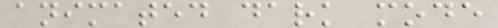animated dark mode
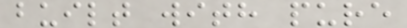built with pure
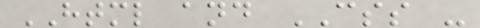HTML and CSS -
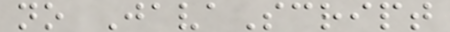no JavaScript
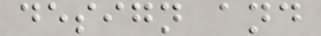design and
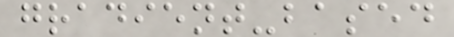gradient-based
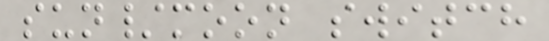sun/moon switch
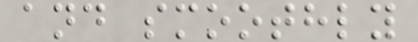and smoothly
